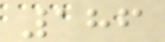186
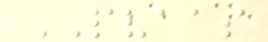PVAAS
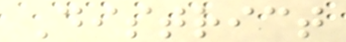District
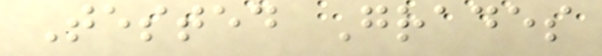Tested Grades
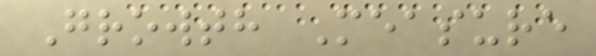Growth Measure
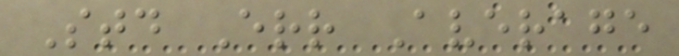Std Err Average
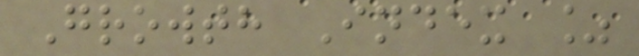Growth Index %
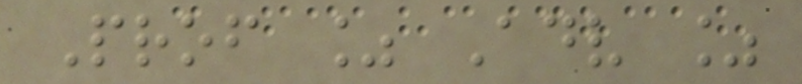Prof % Adv %
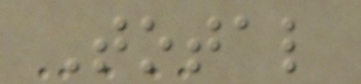Total
